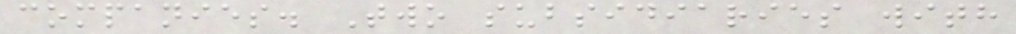companies. Two subsidiaries with
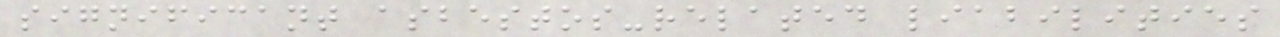significant asbestos-related liabilities
